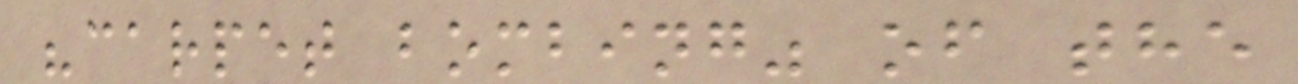"carpet bombing" of the
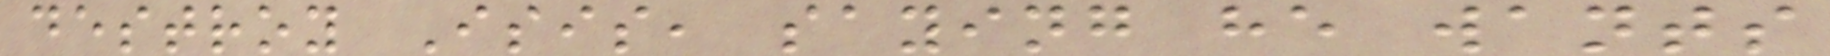destroy Isis, saying he wants
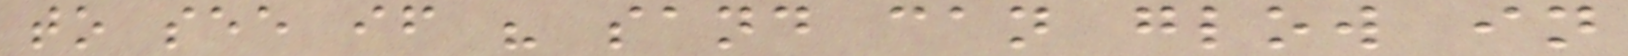to see if " sand can glow in
